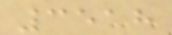3518
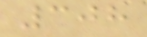308
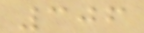306
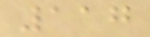117
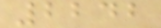2242
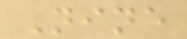Nine
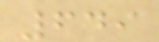649
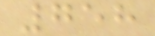758
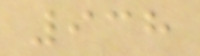938
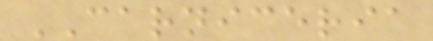CARNICERIA
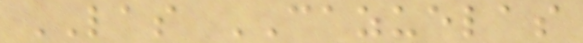LAS CAZUELAS
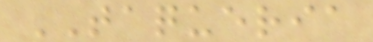TAQUERIA
